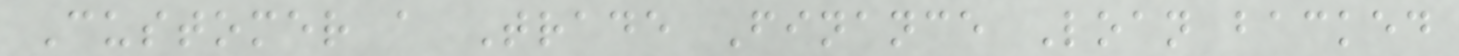Customer a Trade Finance Loan backed
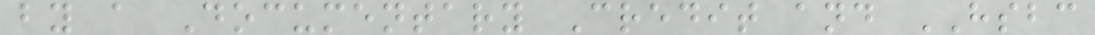by a Documentary Credit and HSBC
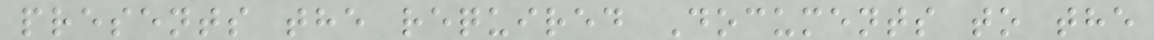presents the required Documents to the
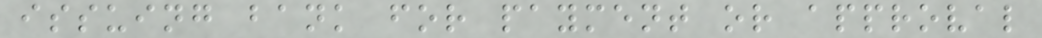issuing bank for payment or approval
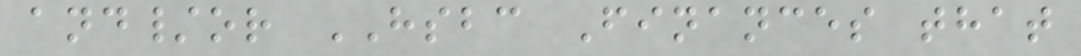and/or HSBC Finances that
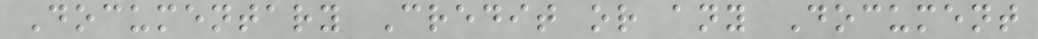Documentary Credit or any Document
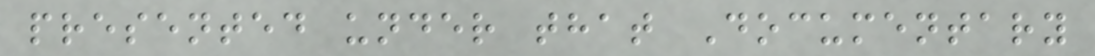presented under that Documentary
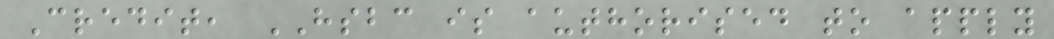Credit, HSBC is authorised to apply
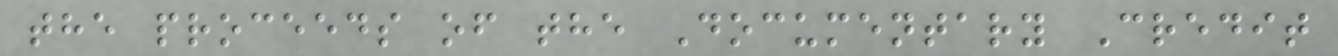the proceeds of the Documentary Credit
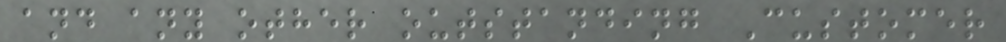and any other outstanding Customer
